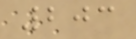203
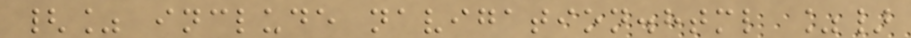{% include navigation.html %}
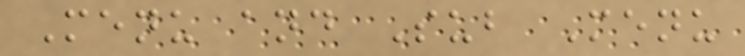Menu and Sub Menu
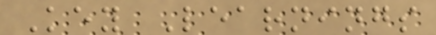Key Learnings
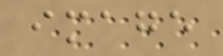image
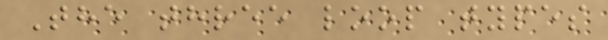The three loop types
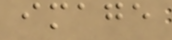image
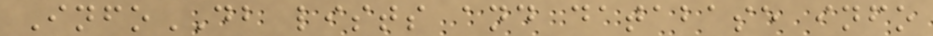InfoDB lists and database info
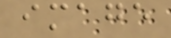image
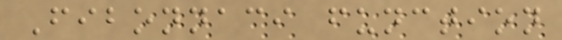Fibonnaci function
